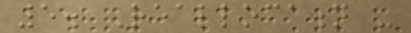5. Reallocation -
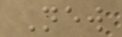New
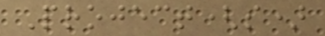Project(s)
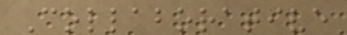Collaborative
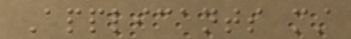Applicants must
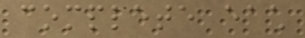complete each
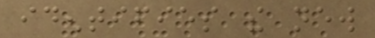identifies the new
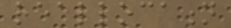reallocation
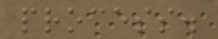process.
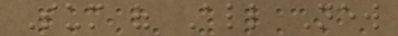Sum of All New
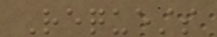Requests
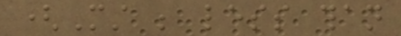(Must be less than
